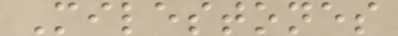Milestones
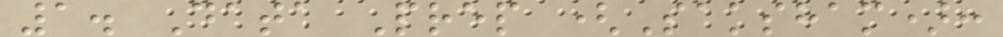1. Data Prep (Saksham):
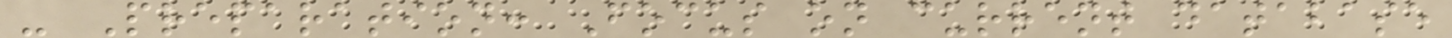- Preparation: Focus on current database
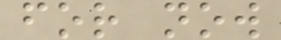for now
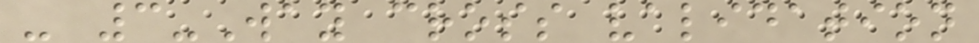- 3-Way cross validation
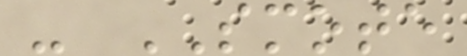- SMOTE
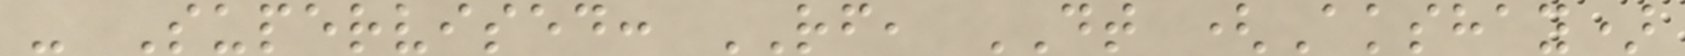- Supervised: RF, DT (Akshay)
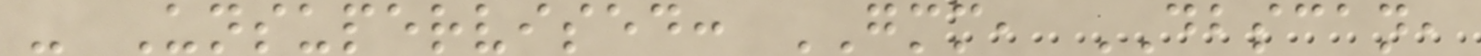- Unsupervised: GMM, DBSCAN,
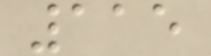115
